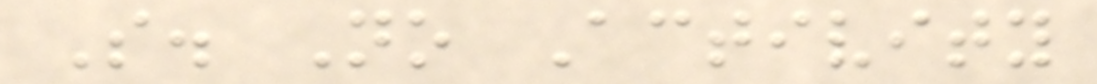S. No Activity
